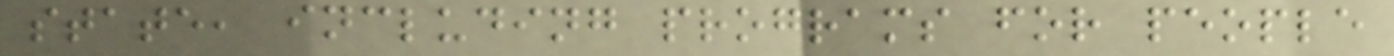state, including programs for people
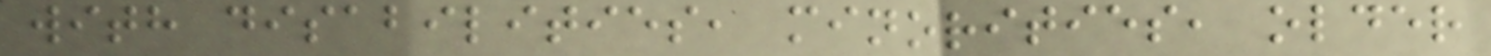with disabilities, minorities, older
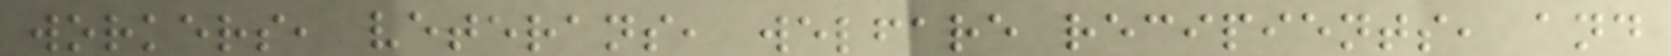workers, veterans, welfare recipients, and
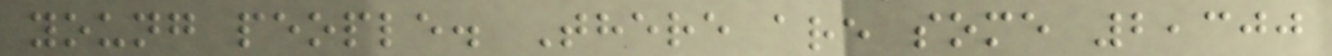young people. There are some 2,300
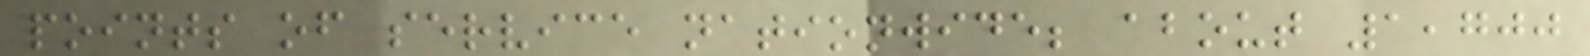points of service nationwide; about 1,700
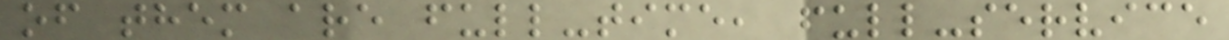of them are full-time, full-service
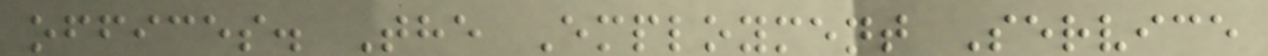offices. The Employment Service
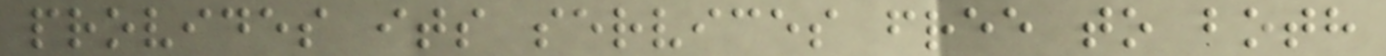provides its services free to both
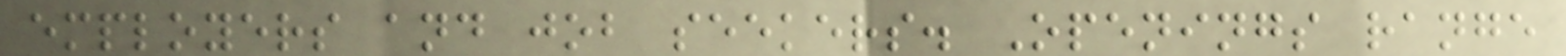employers and job seekers. Openings range
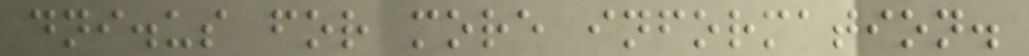dni.us for more information.
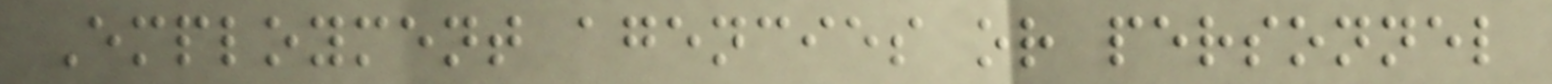Employment agencies or personnel
